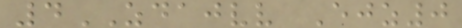4ZDAJVV Ejz0
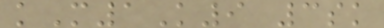kM1K9 3sk
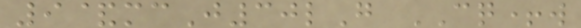9&mcJ30lG CQ+w
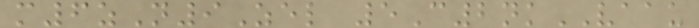m6zN9Zel 5C2nkVAAU
